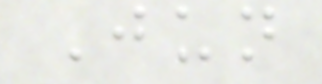Jun
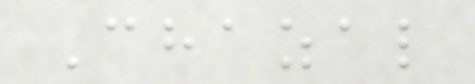Chazal
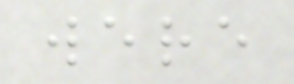were
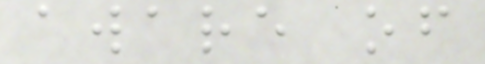aware of
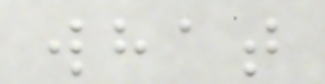what
